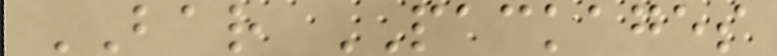BAR PACKAGES
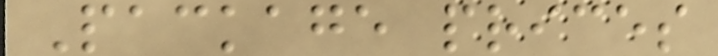Package prices
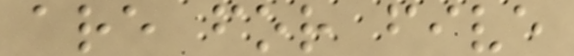are for five
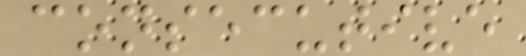consecutive
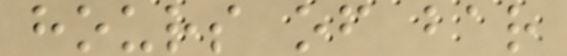hours of bar
